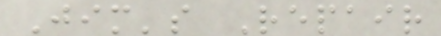Jim's Repair
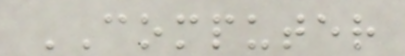COMPUTER
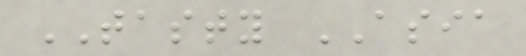TASTY ASIA
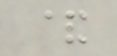&
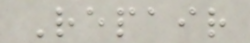Repair
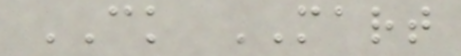CK MART
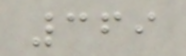369
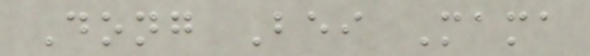Dong Bei Mama
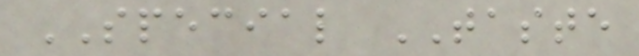SPECIAL TASTE
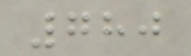780
